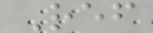Ref
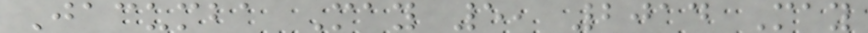Jacumba May 5, 2014 May
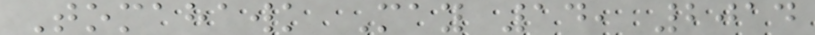Tomahawk May 14, 2014
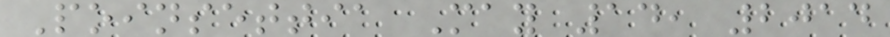Poinsettia May 14, 2014
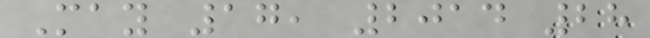May 17, 2014 28
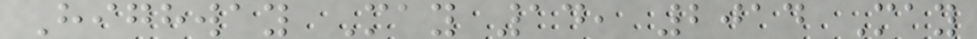Highway May 14, 2014 May
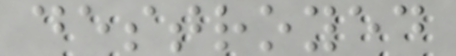destroyed
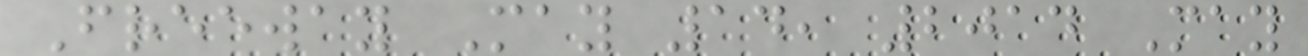Freeway May 14, 2014 May
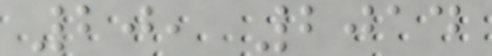20, 2014
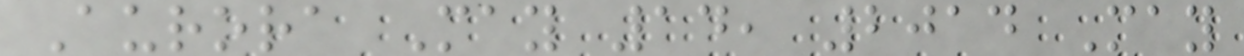Aurora May 14, 2014 May
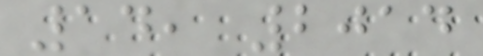14, 2014
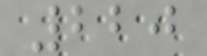220
